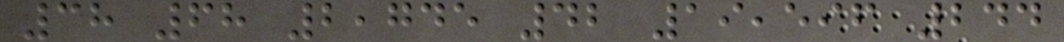38 68 2,745 42 19,596 244
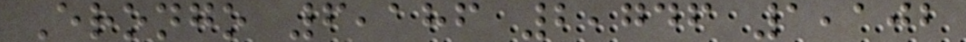Erongo 6,186 2,746 1,102
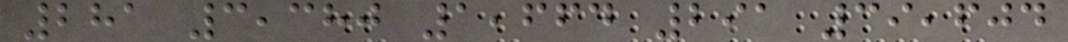281 3,380 1,664 291 39,604
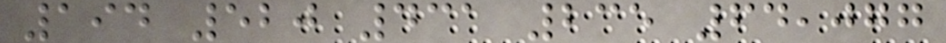194 520 431 235 64,077
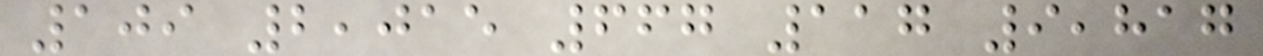109 2,015 667 117 9,817
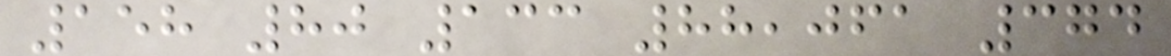158 80 133 88,061 374
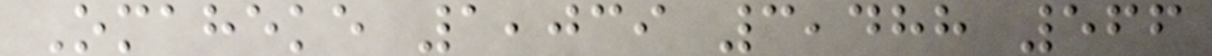Omaheke 1,039 3,488 566
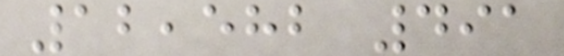12,582 491
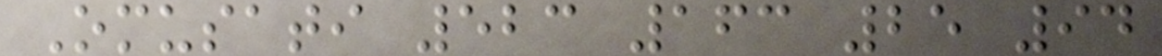Omusati 523 163 25 94
